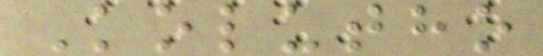Kolutho
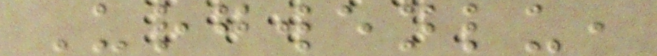Urgwenlu,
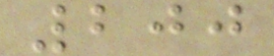200
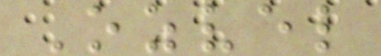Ozvel
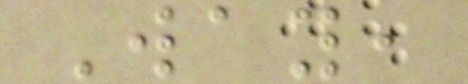Way,
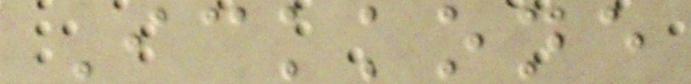Ickkone
